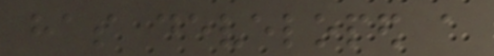has developed a
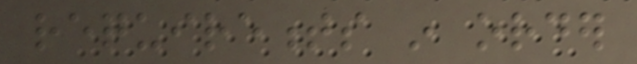requirements in order
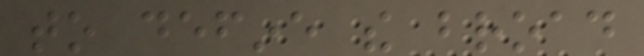to define the broad
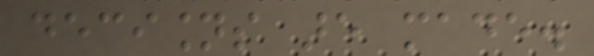decisions are made.
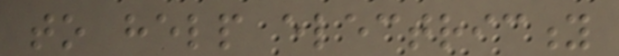to help electricity
